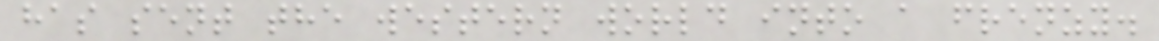has sent the western world into a frenzy.
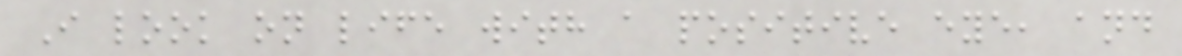I look on life with a positive eye, and
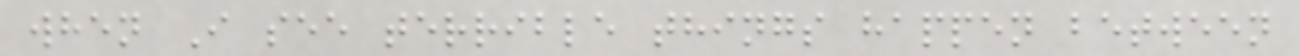when I see terrible things happen between
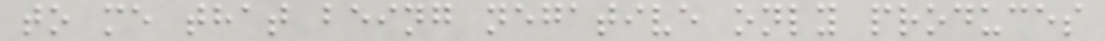to me that being negative only produces
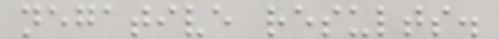negative results.
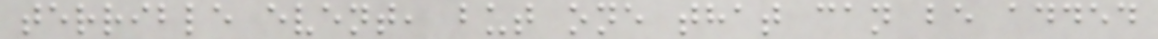terrible event, but one that can be added
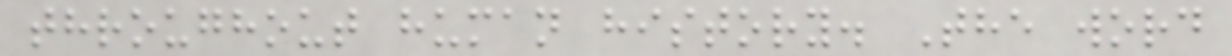throughout human history. The word
